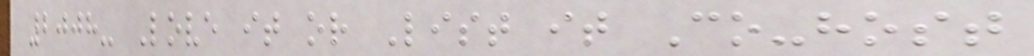2008- Love it or List it Co-host
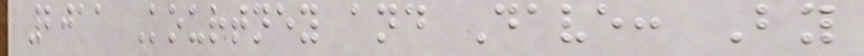2011 Kourtney and Dave: By
